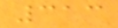313
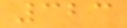323
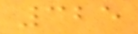325
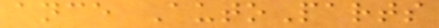ance AutoParts
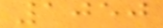1050
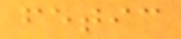fetic
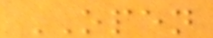OPEN
